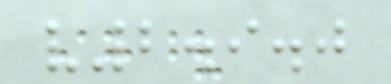v2.9.0
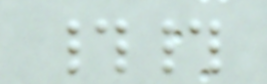##
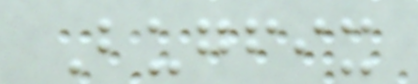Bugfix
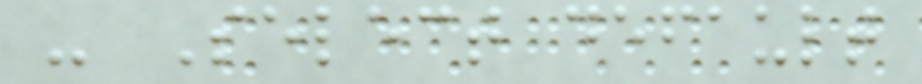- Select default
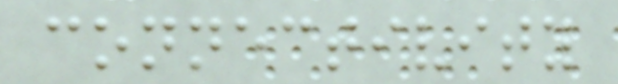connectivity
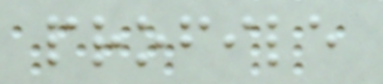profile
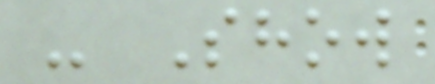- Show
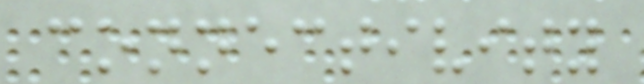connectivity
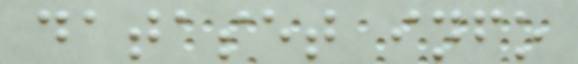dataset info
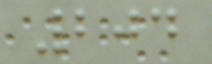204
